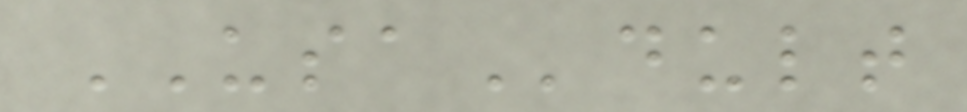USAdult
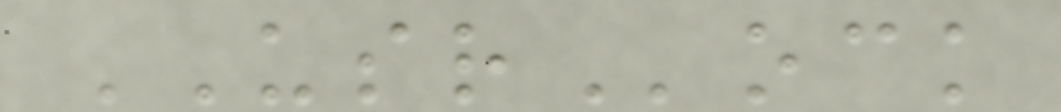USRock
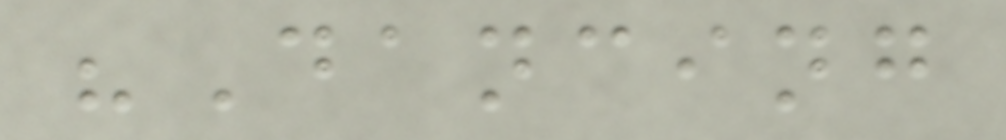"Dancing
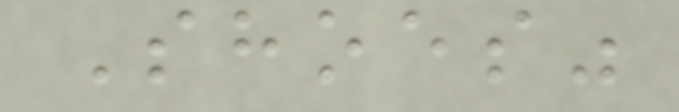Shoes"
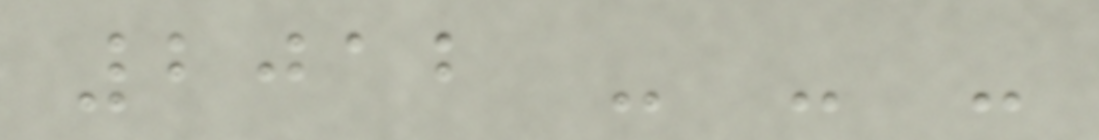2012 - - -
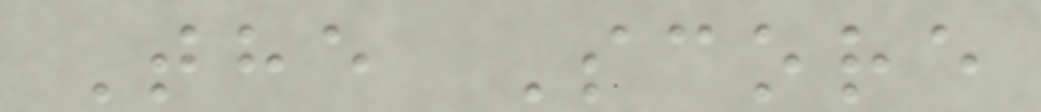The Score
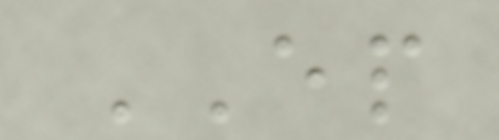EP
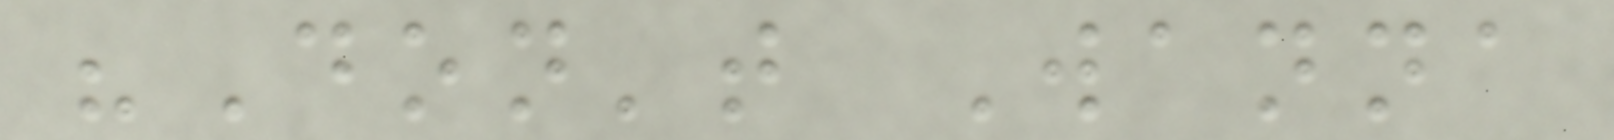"Don't Wanna
